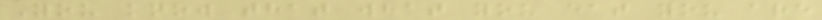You know that what you eat you are
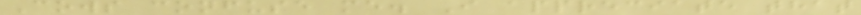Cows confuse me. I appreciate that
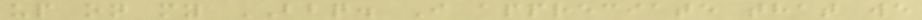up on my BBQ. I appreciate that we
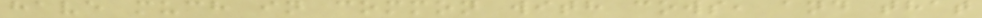have much in common with cows, and that
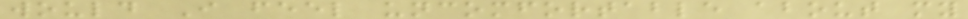would I feel uncomfortable about my
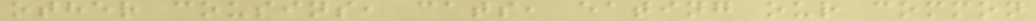other cousins, cats, eating our common
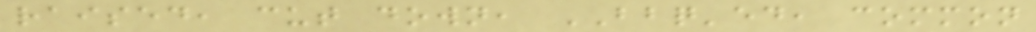raised, cut down, BBQ'ed, common
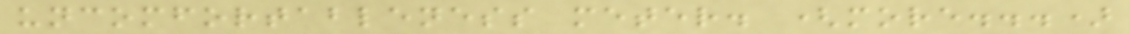uncomfortableness meter. (more...)
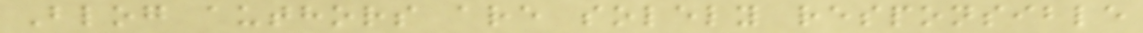Blog authors are solely responsible
